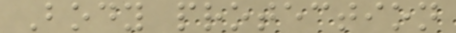Body protection
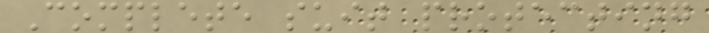Complete suit protecting
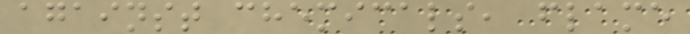against chemicals, flame
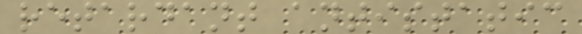retardant antistatic
